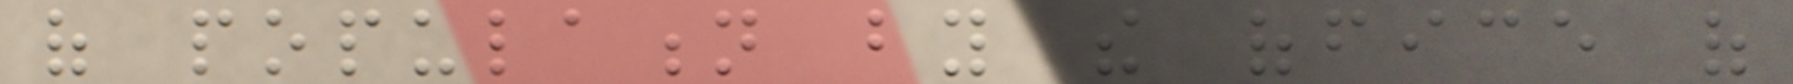of population by the office of
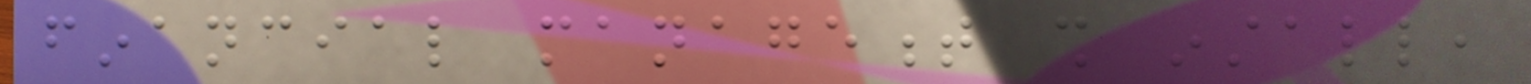financial management shall install,
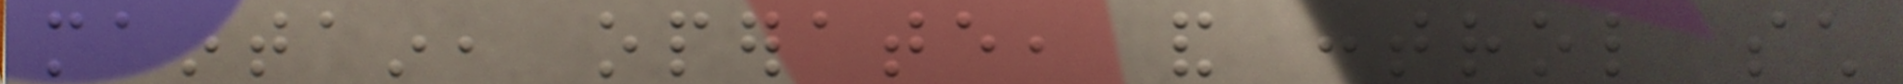maintain, operate, and control such
